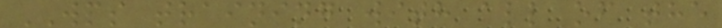WPS training with all of the
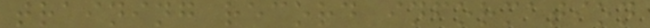training record information
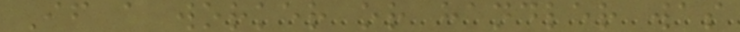If a worker or handler was
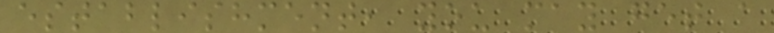establishment, you may get a
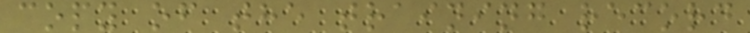copy of the training record
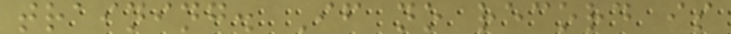training. If no record is
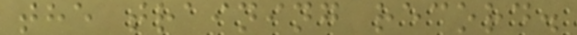the training record.
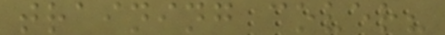training cover?
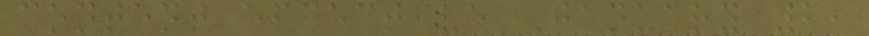content effective January 2,
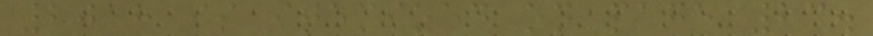2018 is itemized on page 23.
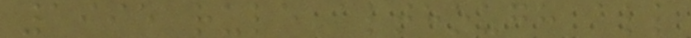1995 rule although all
